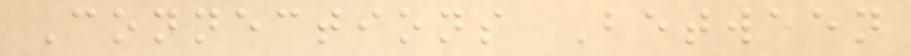Connections Between
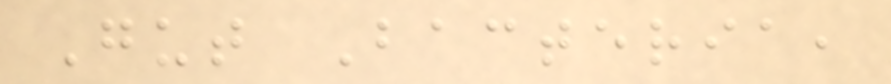Gut Bacteria,
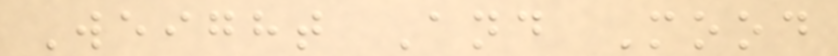Weight And Mood
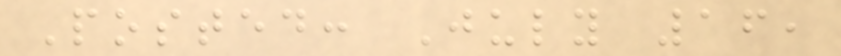Posted: July 16,
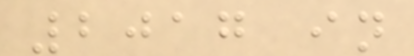2017 in
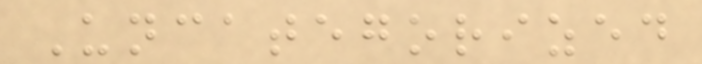Uncategorized
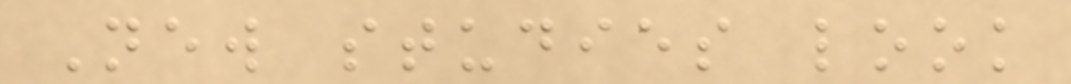New studies look
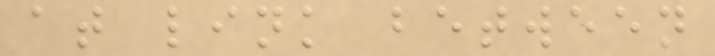at link between
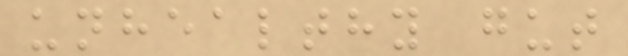unhealthy gut
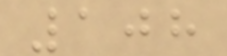108
